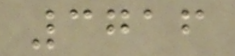3716
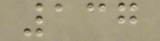137
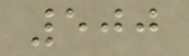500
